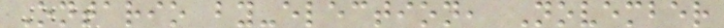Ontario by-election, November
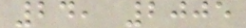24, 2005
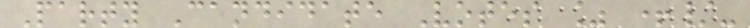Party Candidate Votes % +/-
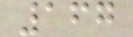167
